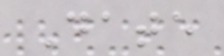Date
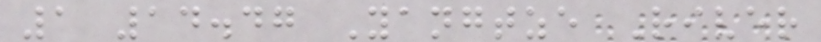1 14.47 Yangtze River
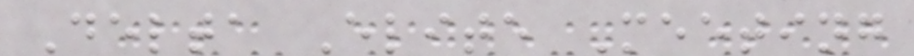Delta Elite Meeting
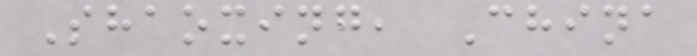Shaoxing, China
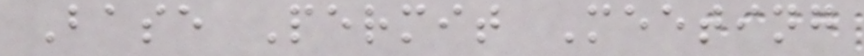Base Permit Meeting
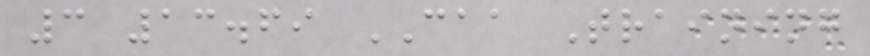3 13.69 CAA Training
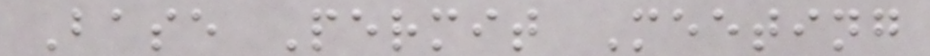Base Permit Meeting
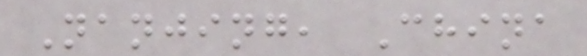Nanjing, China
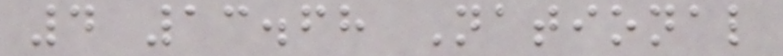4 13.68 National
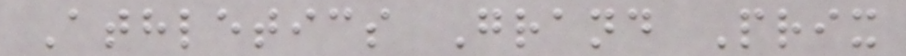Athletics Grand Prix
